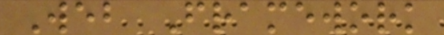Web Framework
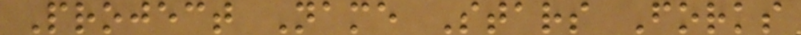Project Name Stars Forks
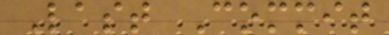Last Commit
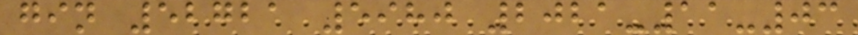gin 52721 5980 2021-11-03
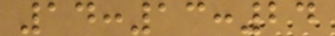14:13:24
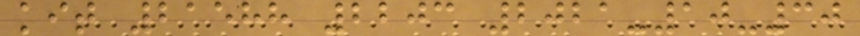kit 21588 2203 2021-10-30
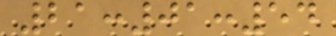21:01:54
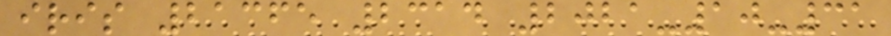iris 21365 2314 2021-10-31
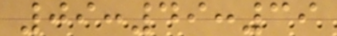09:49:39
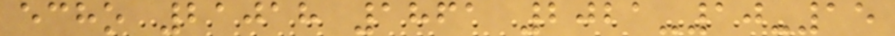echo 21018 1861 2021-10-15
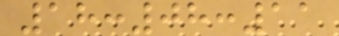18:08:11
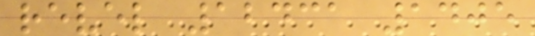revel 12431 1405
